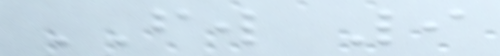FW 9
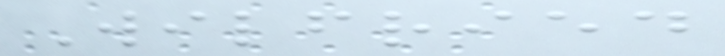Wilfried
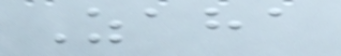Zaha
